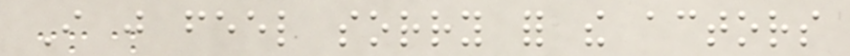I just feel sorry for the actors
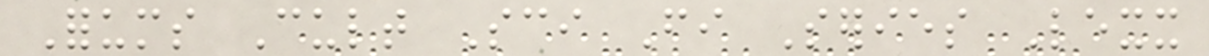Forums Cult Sci Fi Series Lexx
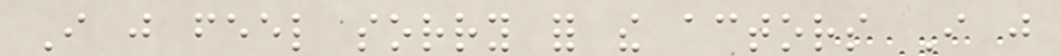I just feel sorry for the actors I just
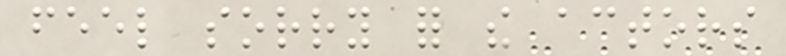feel sorry for the actors
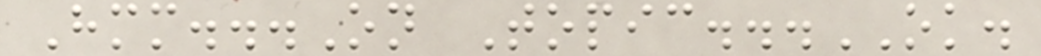Hmm...On Topic...OK.
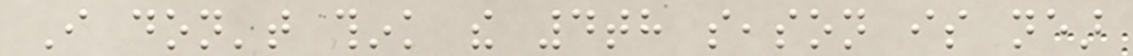I don't think the 4th season is near
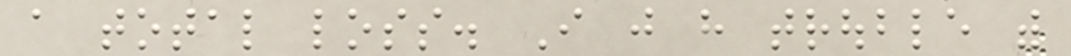a total loss. I just have trouble with
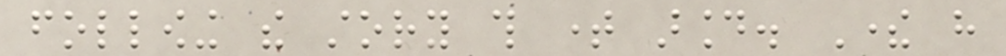following the story this time around. There have
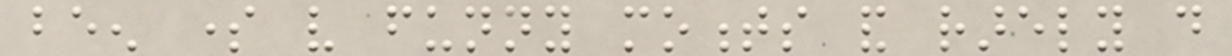been some very funny moments and rarely do
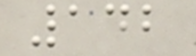142
